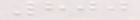800
